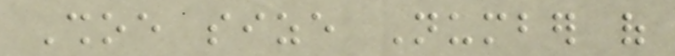Shoe size Number of
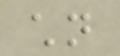children
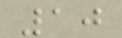10
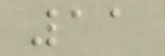11
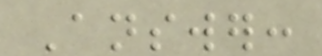Answer:
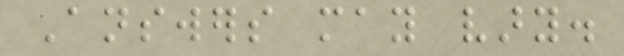Answers may vary.
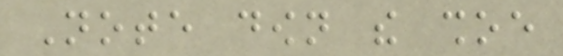Note down the shoe
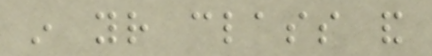in your class and
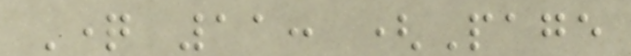Question 11: (Page
